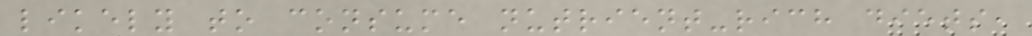likely to consume nutrient-rich diets,
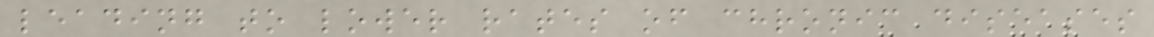leading to lower rates of chronic diseases
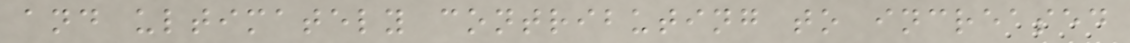and ultimately contributing to increased
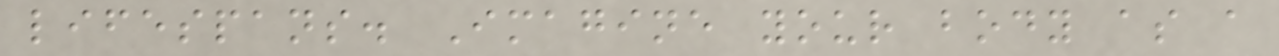lifespans. Imagine your body as a
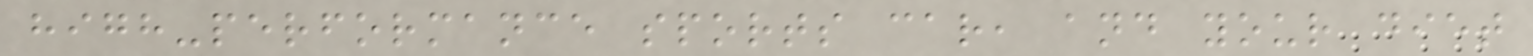high-performance sports car, and your diet
